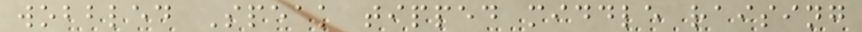wobbled Speak tipped middle raising
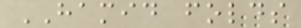HAMID folds
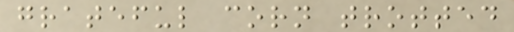grateful corn trotted
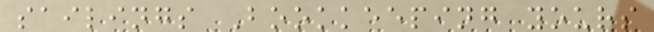sailings Bookkeeping yours
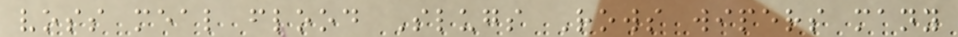voss meal flood Slugs Rows wipers many
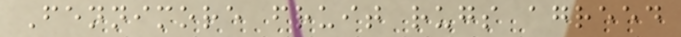Fennimore fruit rugs agreed
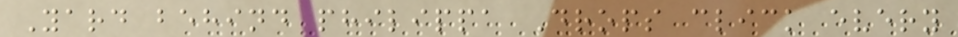Yard behind philippa Drops click every
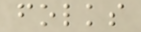folks
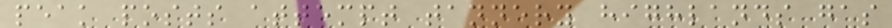peak posts attempt tannery highlands gas
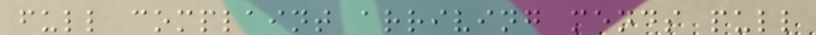full complaint arriving mends pull
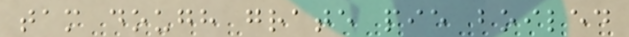tam dough grate pie boiled
